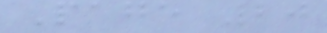Page 20
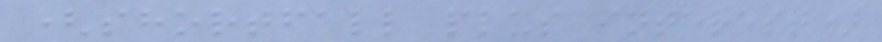(shortfall plus interest)
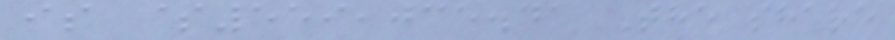is $559,035.41 The share
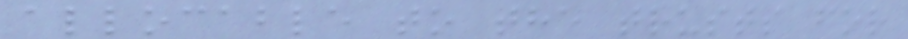allocable to the trusts for
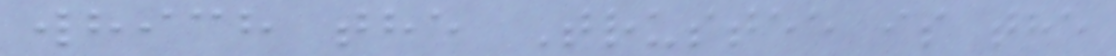which the Trustee is the
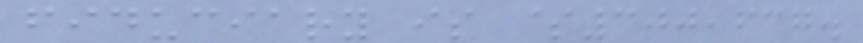fiduciary is $300,637.
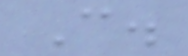C.
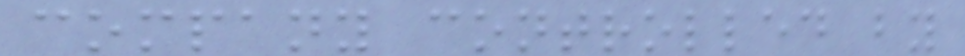company controlled by
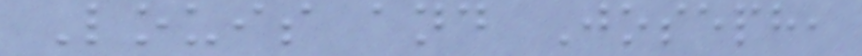Louis and Joseph,
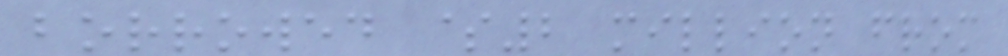borrowed $2 million from
